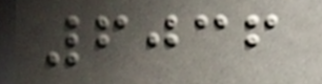6036
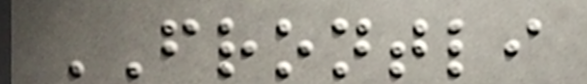FRONTLI
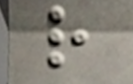r
